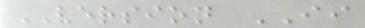VERSION II
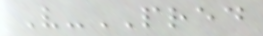V-PRED
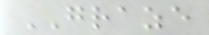GRAZE
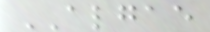ALGAE
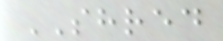SHRED
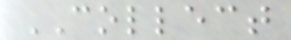COLLECT
